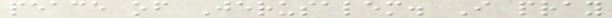peace of Jerusalem. I pray
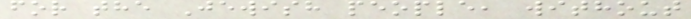for the Jewish people, without
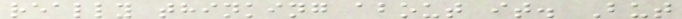really thinking about it. But
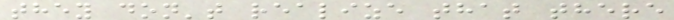they don't realize that there
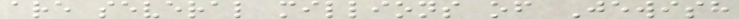are several millions of Jewish
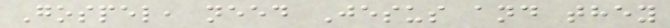Gospel, need Jesus and they
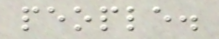people.
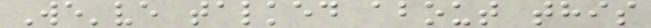We've talked about this
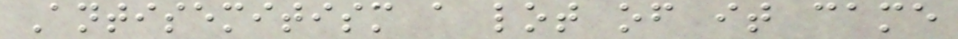Antisemitism a lot of it came
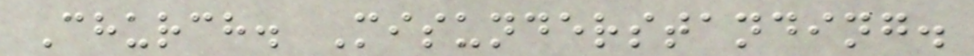Church. Misunderstanding.
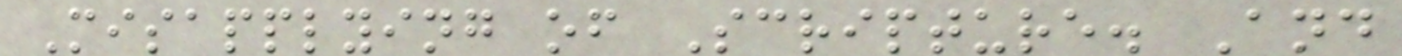Misapplying of Scripture. And
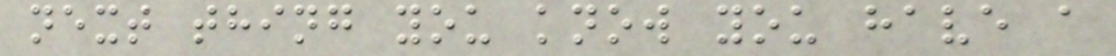next thing you know you have a
